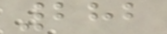282
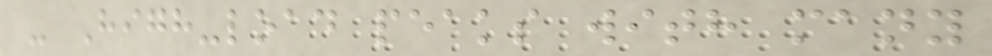- High-load peaks with many
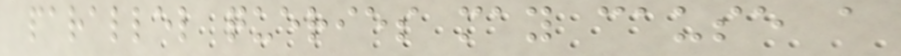parallel queries may cause a
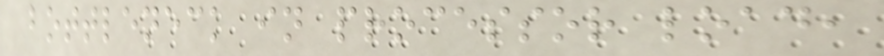bottleneck in processor load,
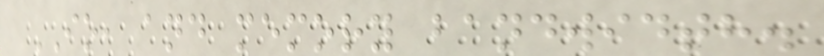IO, and memory bandwidth.
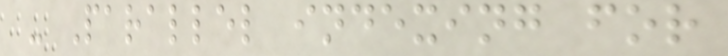- Parallel indexing for
